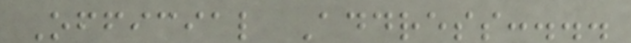Official Address:...
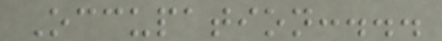Occupation:...
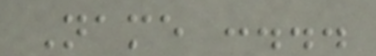Name :...
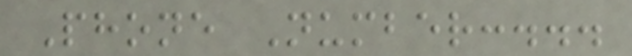Phone Number:...
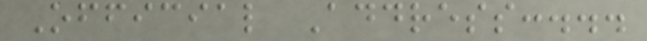Official Address:...
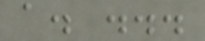a. ...
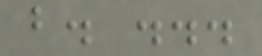b. ...
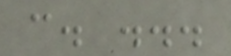c. ...
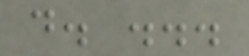d. ...
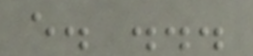e. ...
